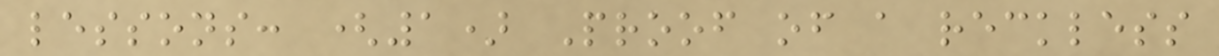lessons: (1) Proof of a reckless
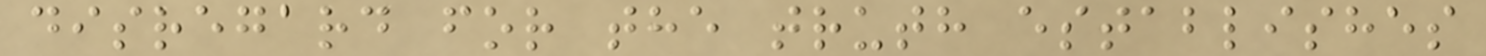disregard for the truth establishes
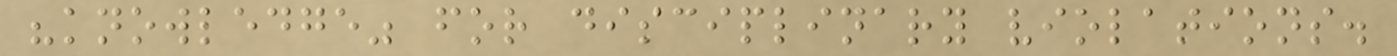"knowledge" for disciplinary violations.
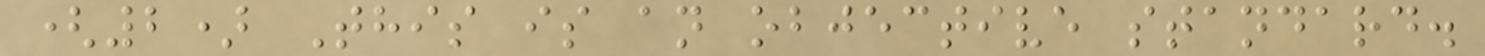(2) This is an objective standard.
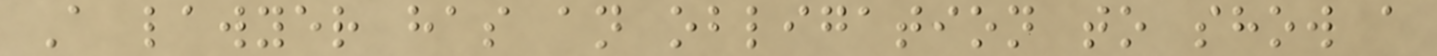A lawyer has an obligation to show a
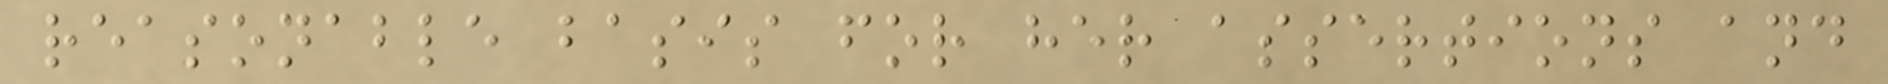reasonable basis for her assertions and
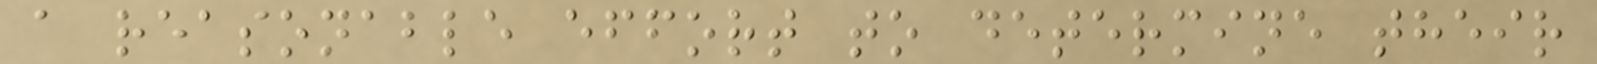a reasonable effort to determine their
